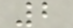2
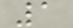1
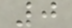0
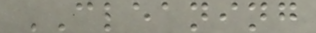CLEANING
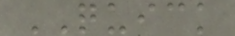QUICK
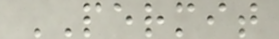PERMIT
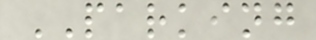PARKING
